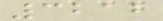3212
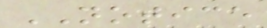NOTICE
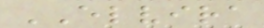ELVIRA
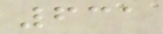631
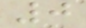0
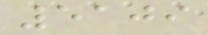5109
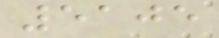5105
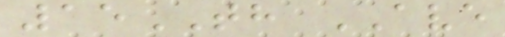15TH AVE
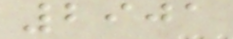2901
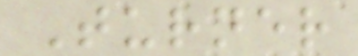Turner
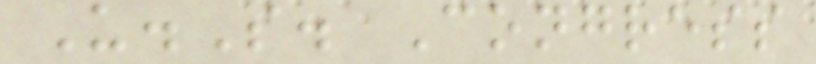U.S. Congress
